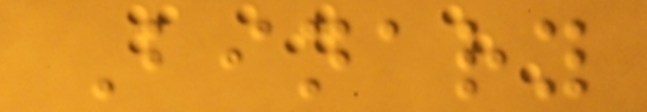Binary
